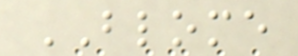BLOME
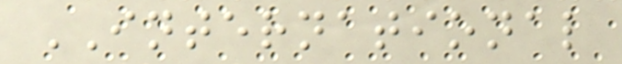INTERNATIONAL
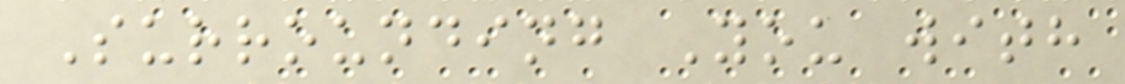Surrounding You with
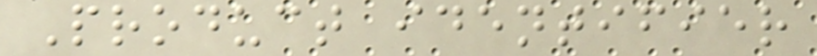Product identifier
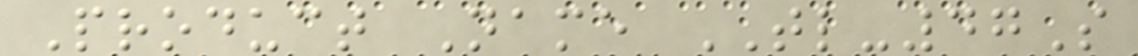Product Name TL-47S
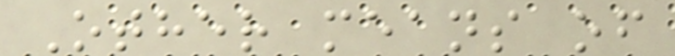Other means of
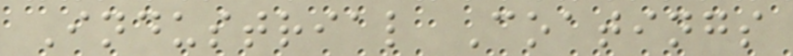Industrial Coatings
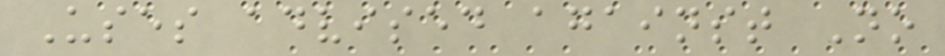Uses advised against No
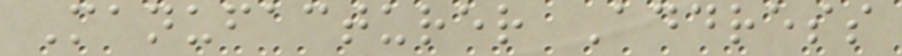Manufacturer Address
